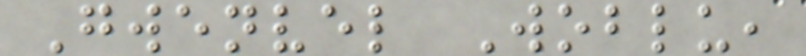Gwenvel Woblu,
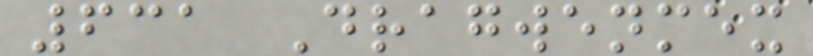631 Dragwenmex
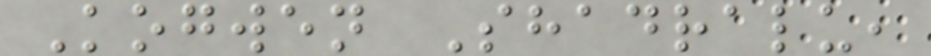Kogwen Shadralu,
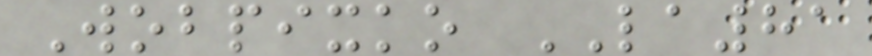Wobpixko LA81
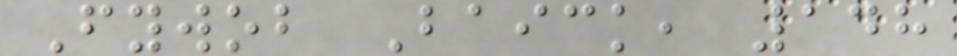Fywob Baick, 148
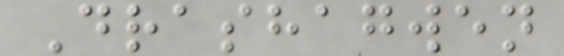Drashagwen
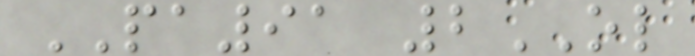PA91 2OL
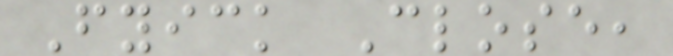Fyick Close,
